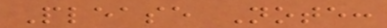Please Note:
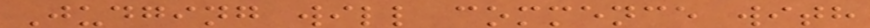Judging will commence with
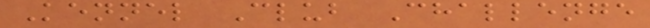Kennel Club Challenge
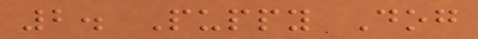2. Puppy Dog
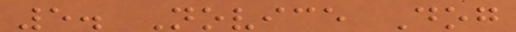5. Novice Dog
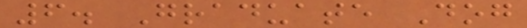6. Graduate Dog
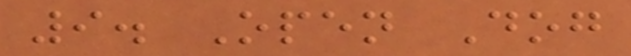9. Open Dog
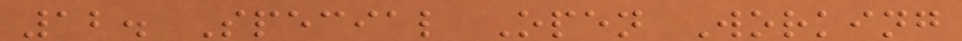12. Special Open Working
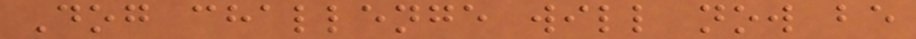Dog challenge will now be
